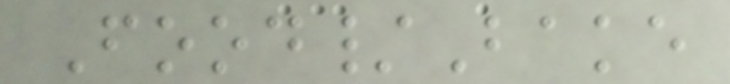Food/Bake
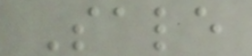Sale
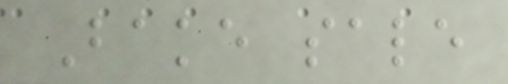Bake sale
